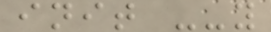init --y
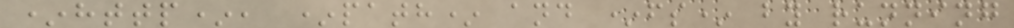*http*, *path* and *fs* by running
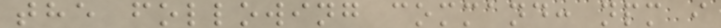the following command: npm i
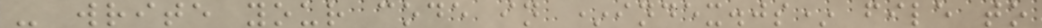- write your code in *index.js* file to
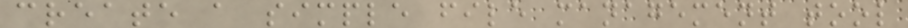create a simple file management tool
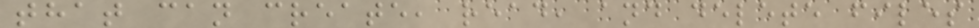that can create, read, and delete files
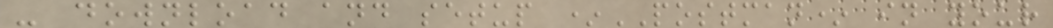- download and setup *POSTMAN* in your
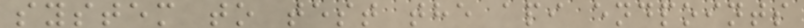system to test the api endpoints
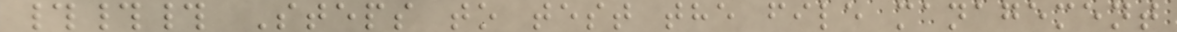### Steps to test the file management
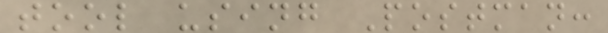tool using Postman:
